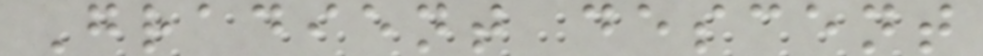Gradient descent
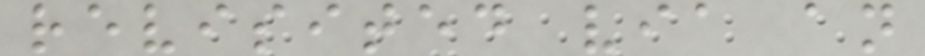revisited via an
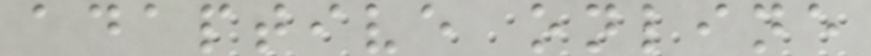adaptive online
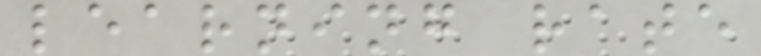learning rate
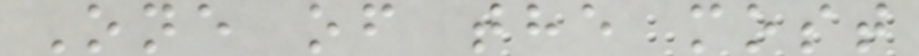One of the most
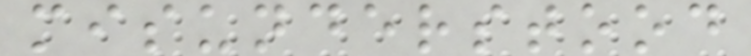misunderstood
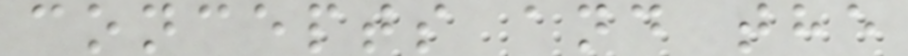concepts and the
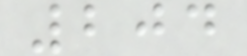204
